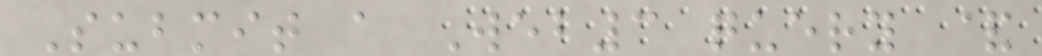Submit a Web3 query &
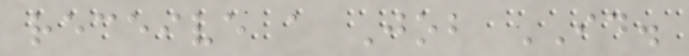receive a Job ID.
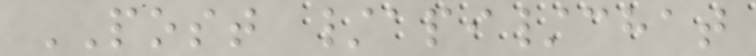POST /api/chat
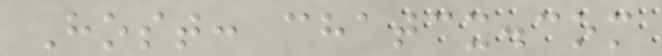Host: chatcx.com
